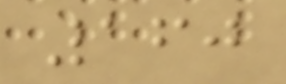160
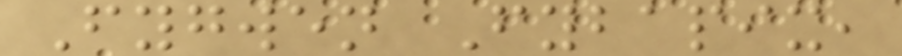Fygwen Fybapix,
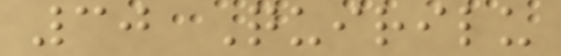30 Quirilu
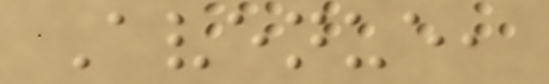Avenue,
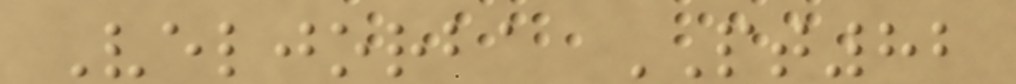Veljorba PT82
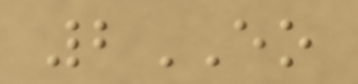2EO
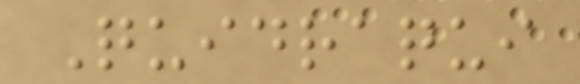Quidraqui
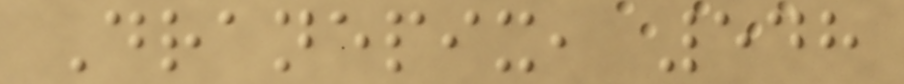Dranepix, 548
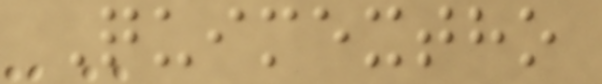Quimextho
